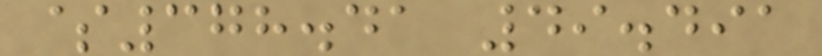$378.41 49.491
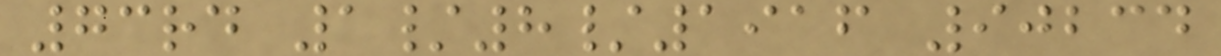73rd 1/8/1916 90234
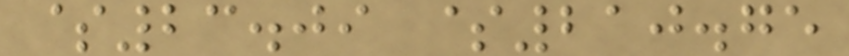$23.09 $210.75
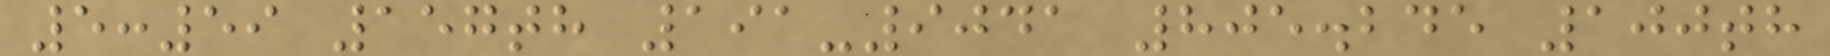5:59 157th 191-9041 805.245 100th
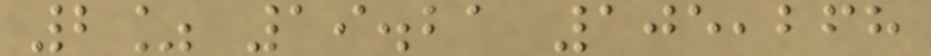2% 19.21 105,268
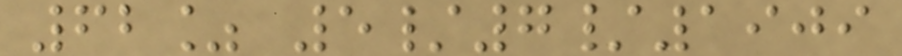62% 5/7/1909
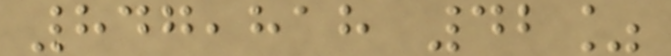847,818 42%
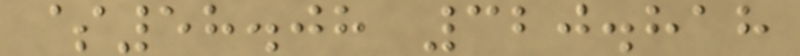$58.08 320.818
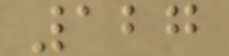127
